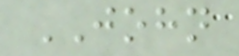JOHN
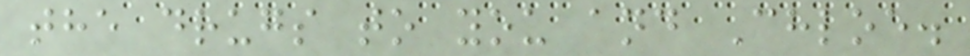the drugs to you and Chloe.
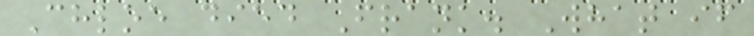Chloe died Frank. What if
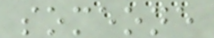someone
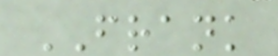FRANK
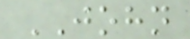JOHN
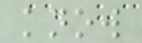know
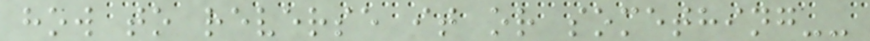how to reverse it or something--
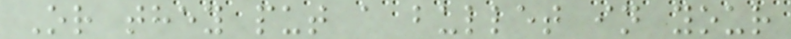Or they put a bullet in your
